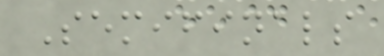Semifinals
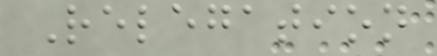Relegation
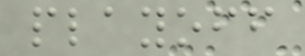playoff
